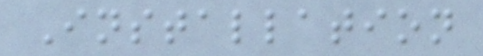Installation
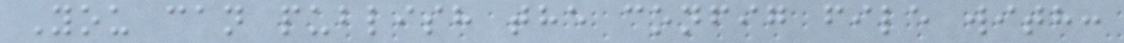You can publish the config file with:
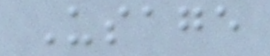Usage
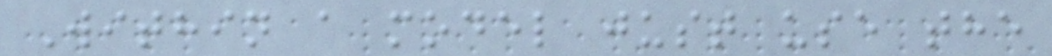Within a model just use the
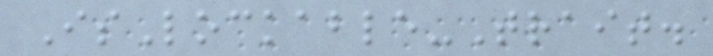IsLockable-Trait.
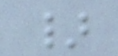}
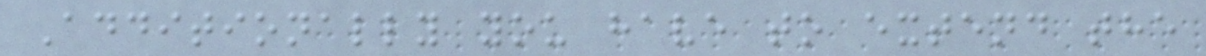Additionally you have to extend the
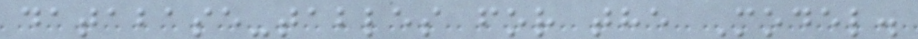database-tables for the Model.
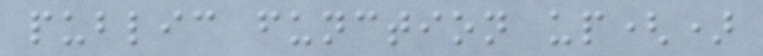public function up()
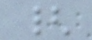{
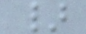}
